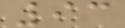93
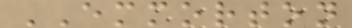EMMORTON
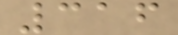316
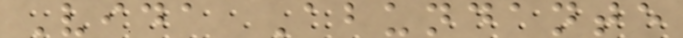Vida Abundante
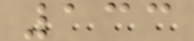133
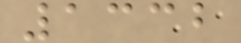1332
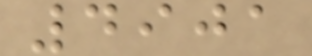4901
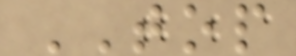TOP
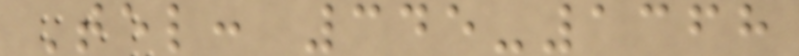Tel: 345-1368
